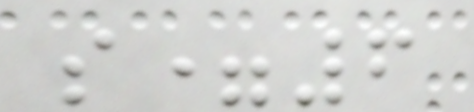s=6
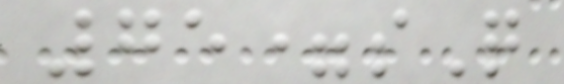75=sQ
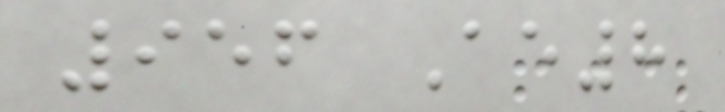956 Ae8
